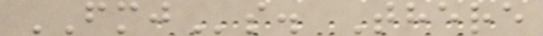FMJs. There
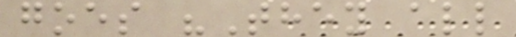goes "They all
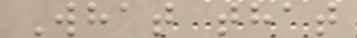What that
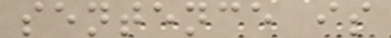sentence is
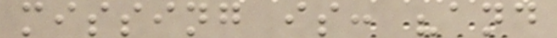missing is: "and
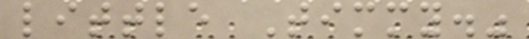little Timmy."
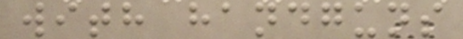with handguns
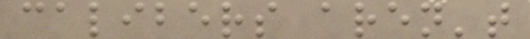calibers aren't
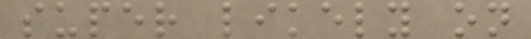super likely on
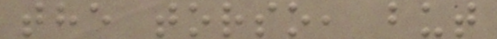the torso, but
